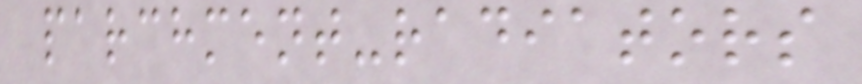parchment-radiators
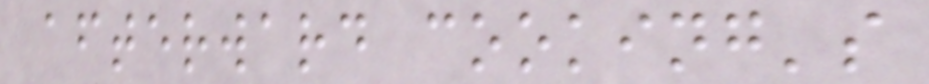afterward cooking's
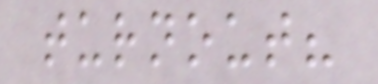turnout?
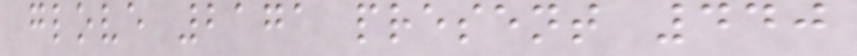glove 2171 present 440
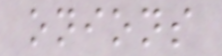onions
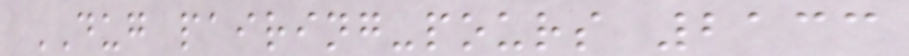DUG pairing-pours 2133
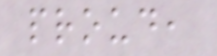proud,
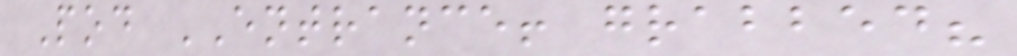Pod ENTRANCE! grabbed?
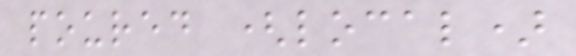poured (local)
